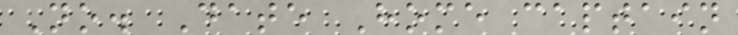No. Date Home captain
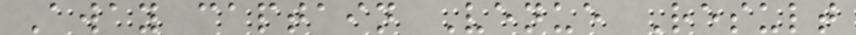Away captain Venue Result
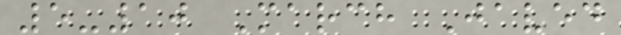5-10 March Javed
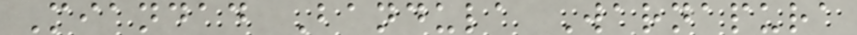Miandad Bandula Warnapura
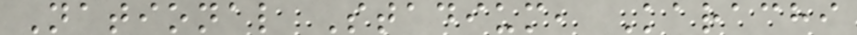National Stadium, Karachi
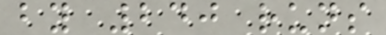by 240 runs
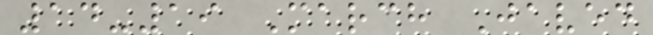14-19 March Javed
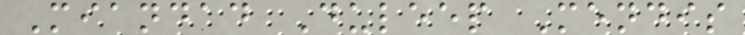Miandad Duleep Mendis
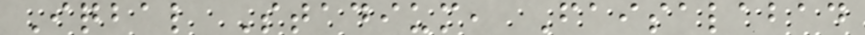Iqbal Stadium, Faisalabad
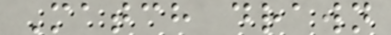Match drawn
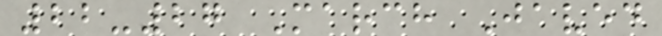22-27 March Javed
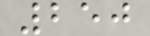250
